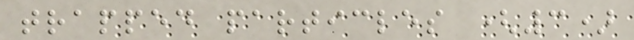trapped particles (3)
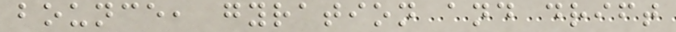bounce, gyration and drift
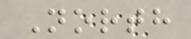North
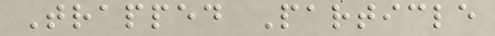Trapped Particle
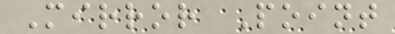Mirror Point
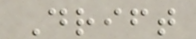Drift
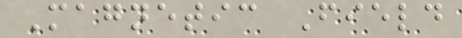Magnetic Field
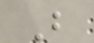B
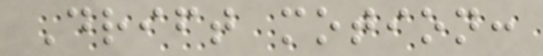Drift motion:
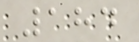184
